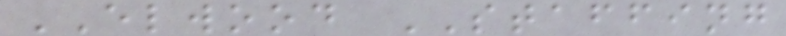ELWOOD STAFFING
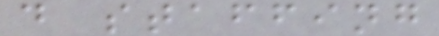d staffing
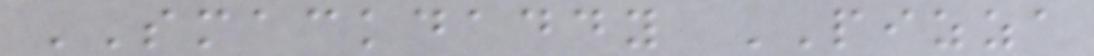SMACKDADDY PIZZA
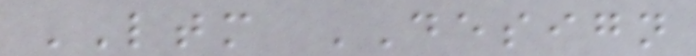LTM DESIGN
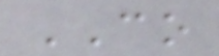CO
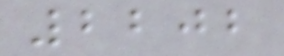2202
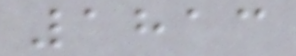1813
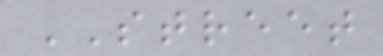STREET
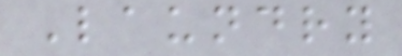Laundry
